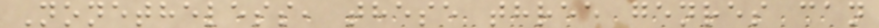Nonetheless, these three genres can
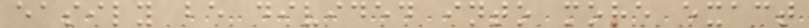easily be divided into more exact
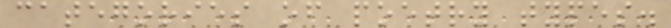categories of poetry types.
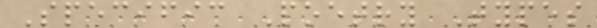Specific Poetry Types
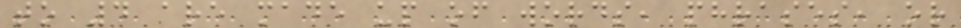to 4 are made up of words, phrases, or
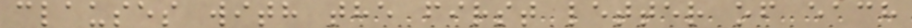clauses with the first letter of each
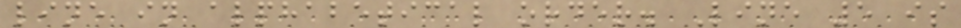line in alphabetical order. Line 5 is
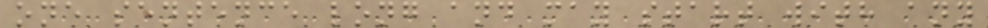one sentence long and may start with any
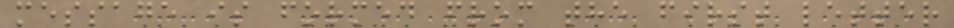message is formed from the first letter
